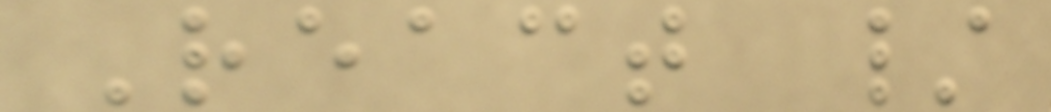React /
